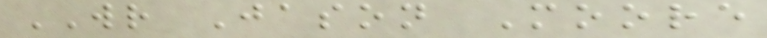WR Jason Moore
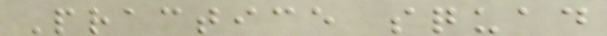Practice squad
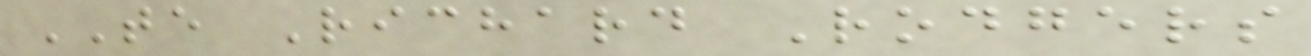TE Richard Rodgers
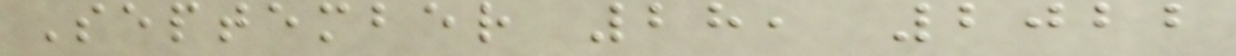September 28, 2022
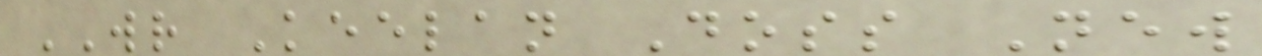WR Keelan Doss New
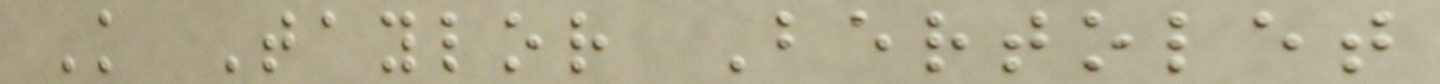K Taylor Bertolet
